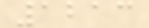1213
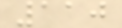110
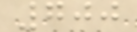700
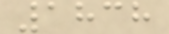1838
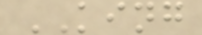KING
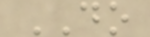DO
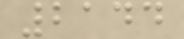2144
